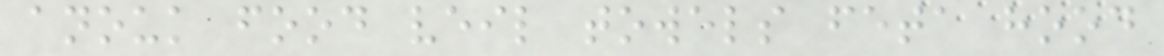anouk food veil towels feta hood
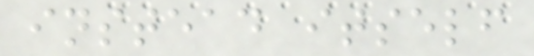instead itself
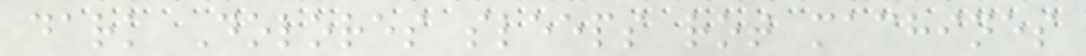dark Dolores sleeps rot machines
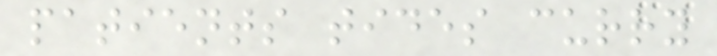patients tides curry
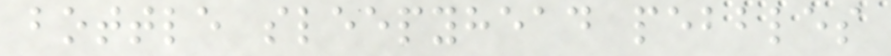bottle sleepyhead pebbles
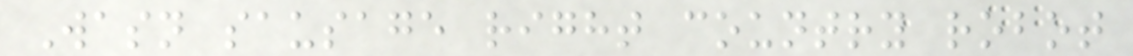Wasn sausage right country robot
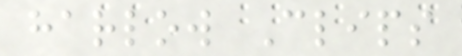harlow Clips
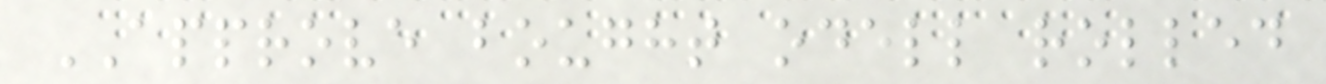APPROVE bought odell rolled
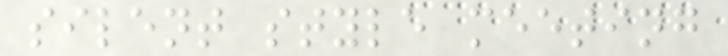silent style meeting
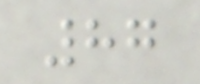87
